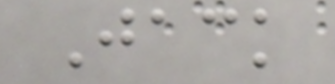Jack
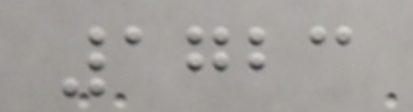1723
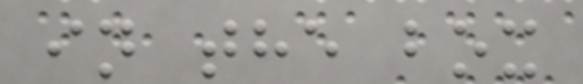in the box
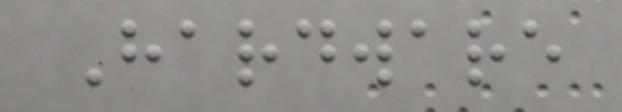Hardware
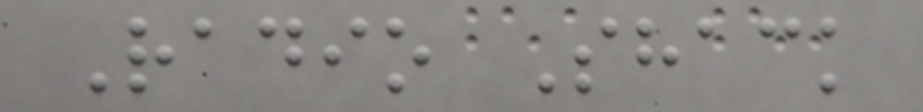Radio Shack
